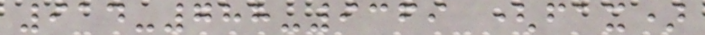914-788-9369 (fax)
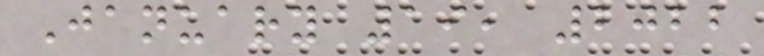January 19, 2022
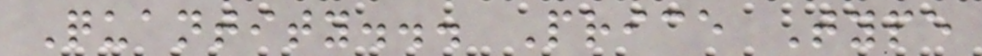Quantity... Price Type
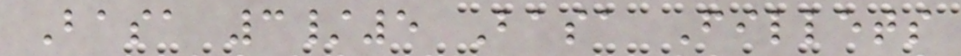Basa 3/5 Basa Fillets
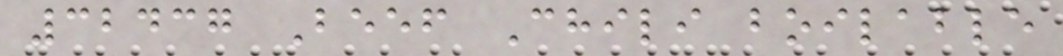32437 Beef Chili boilable
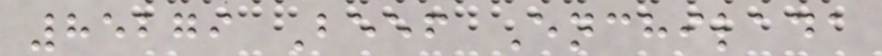85279 Beef Enchilada
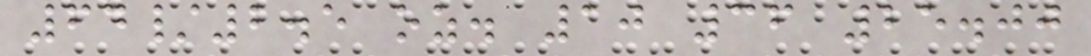64/2.5 oz. 10 36 25.00
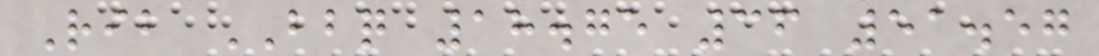Rib BBQ 18.75 36 51.57
